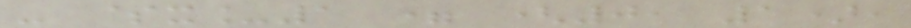- $x_1 = (0, 1),
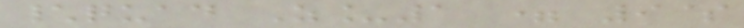\quad Z_1 = 9$
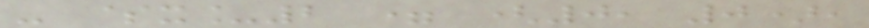- $x_2 = (0, 0),
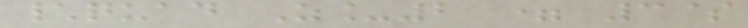\quad Z_2 = 3$
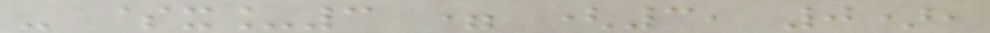- $x_3 = (3, 0),
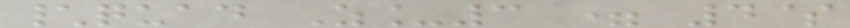\quad Z_3 = 4$
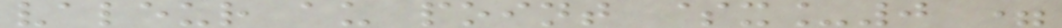valeur au point $x_0 =
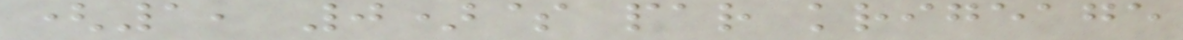(1, 0)$ par krigeage
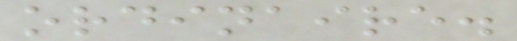ordinaire.
